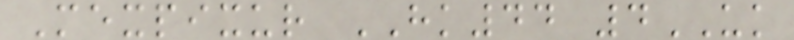Mexpixur HK44 4UK
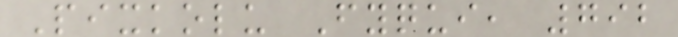Pixkolu Fyqui, 792
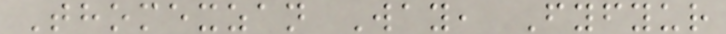Thomexzan Way, Fyfyur
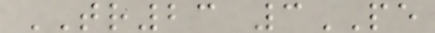TR23 3PE
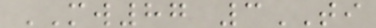MW87 3TI
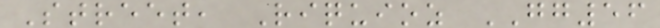Street, Riquioz GG56
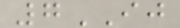7IJ
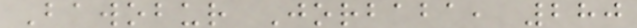Bawobur Jorbaba, 280
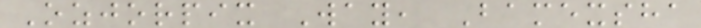Ozjorpix Way, Bamexsha
